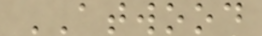ATWOOD
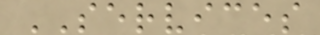SERVICES
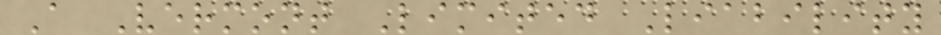A Vermont Limited Liability
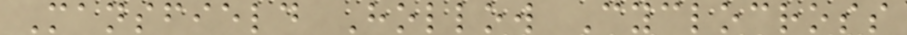Mansfield Hollow Cyclocross
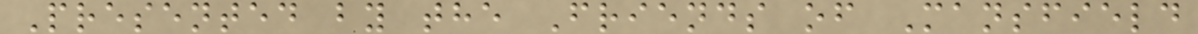Presented by the Friends of Mansfield
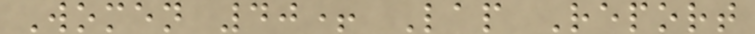Women 40+ Lap Report
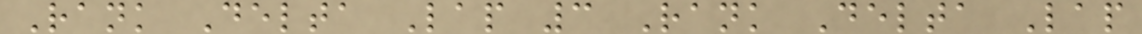Rank Delta Lap 3 Rank Delta Lap
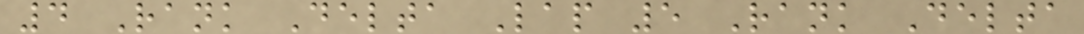4 Rank Delta Lap 5 Rank Delta
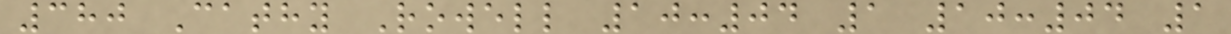380 Cathy Rowell 10:04 1 10:04 1
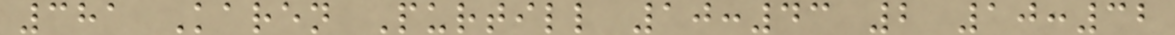381 Karen Purtill 10:43 2 10:32
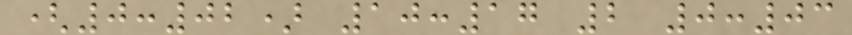(0:02) 10:17 2 0:03
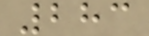283
